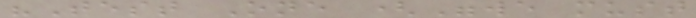"Test One ("we must
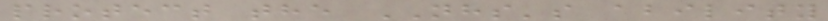protect the NHS's ability
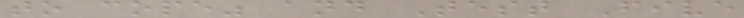to cope" and Test Five
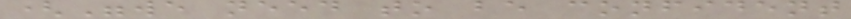("we need to be confident
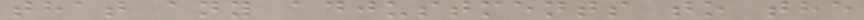that any adjustments to the
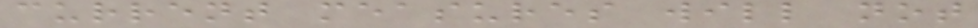current measures will not
